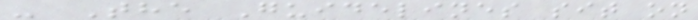- The Guidelines sit on
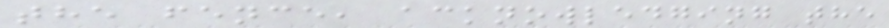the fence, acknowledging the
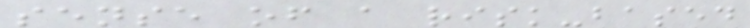sense of a risk-based
